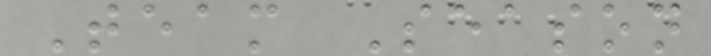Team Season
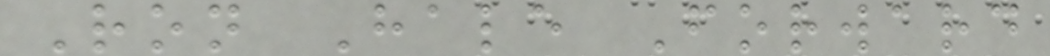Ron Hale Forward
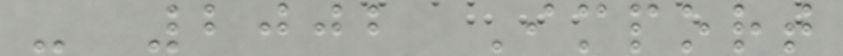- 2002 Import
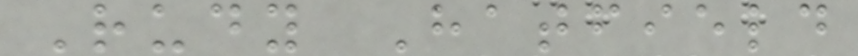Rudy Hatfield
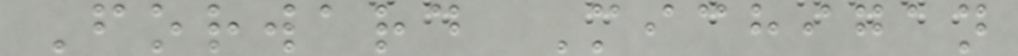Forward Michigan
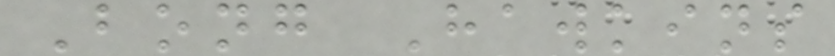Bong Hawkins
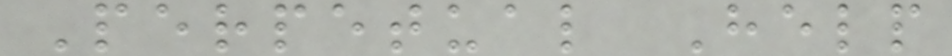Perpetual Help
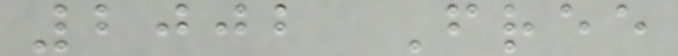2002 Free
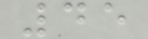45
